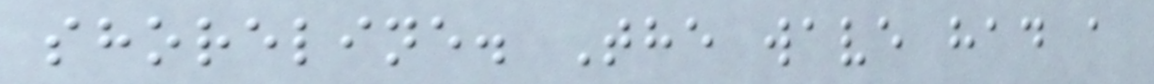shoreline. The wave had a
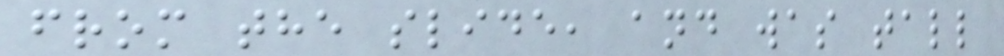from the slide, and was tall
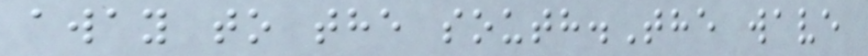away to the south.The wave
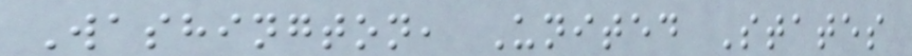Washington, United States
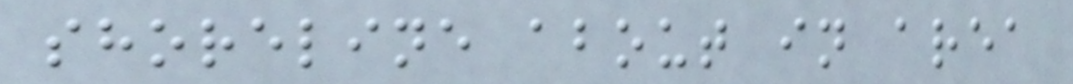shoreline about in area
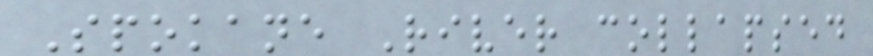Spokane River collapsed
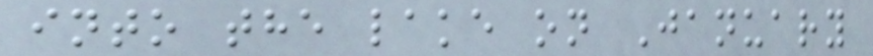into the lake on January
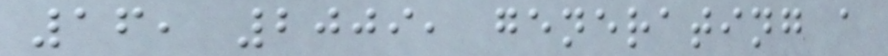16, 2009, generating a
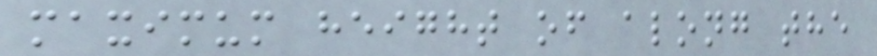maximum height of along the
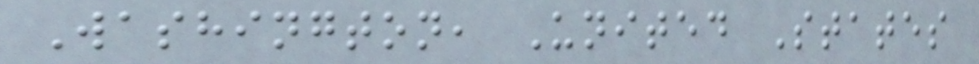Washington, United States
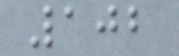102
